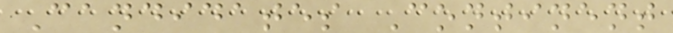Candidates Continent
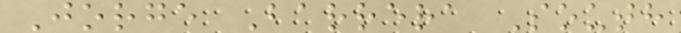Jorge Barrera South
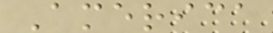America
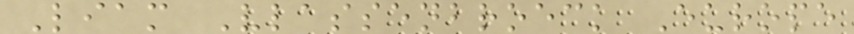Liam Vlassenbroeck Europe
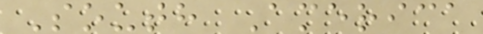South America
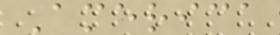America
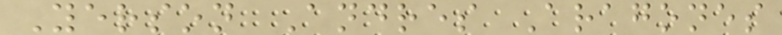Yerson Andres Aragones
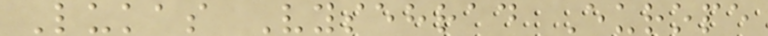Lukas Vysehrad Europe
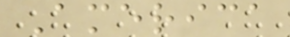America
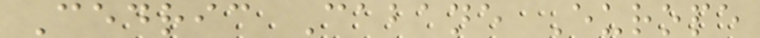Cedric Cabane Europe
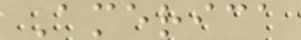America
